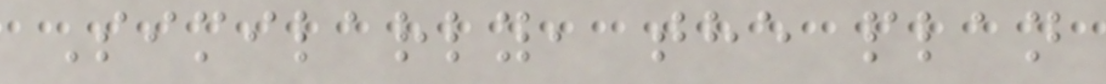Similarly, the plan
